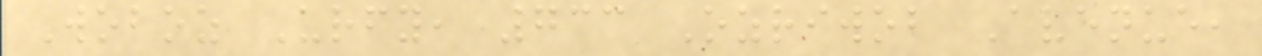Woboz Urfy, 733 Ozriwob Avenue,
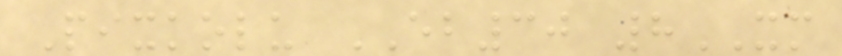Pixkolu EB30 8XM
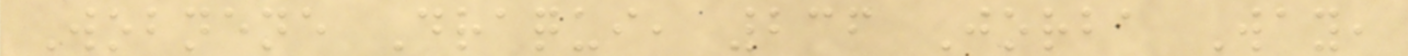Wobnene Draqui, 236 Jorba Way,
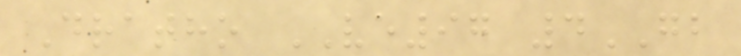Dratho VE97 4GB
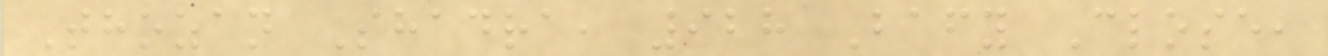Thozan Shadra, 928 Bafy Close,
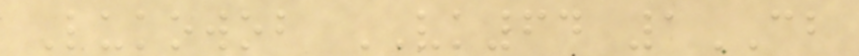Lukowob VK64 1CB
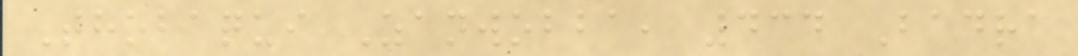Thobaqui Zanwobba, 434 Badra
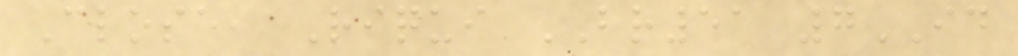Close, Riqui BR51 7ID
